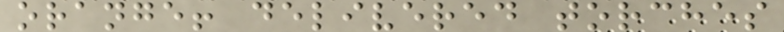orange! delivered torches
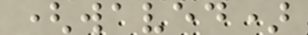(waved)
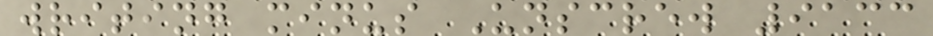writing minus Unscrew 9133
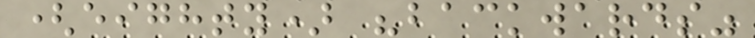(eighty) "backwards"
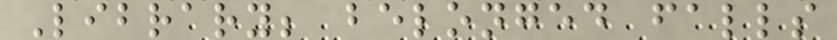Library; belonged falls
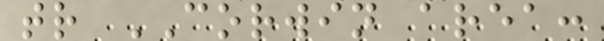tr CORWIN area:
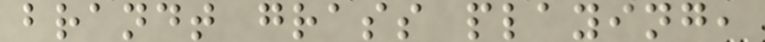brandt grass playing,
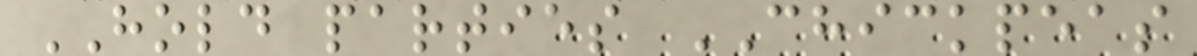HOLD parties CHICKPEAS
